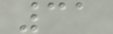31
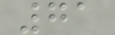71
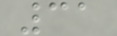31
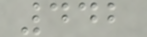442
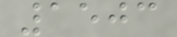1503
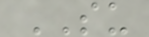SU
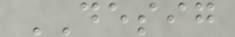DESIG
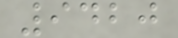9420
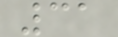31
